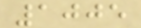1005
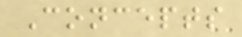Concepts
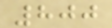800
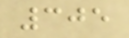305
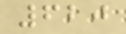620
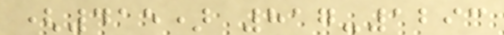(415) 817-1293
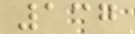137
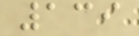139
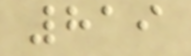819
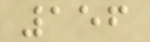156
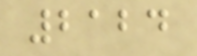2124
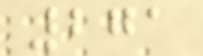271
